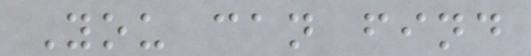You can find
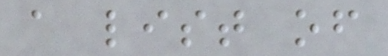a list of
